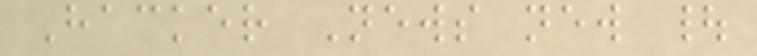Hacker News new |
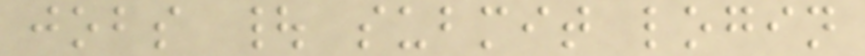jobs | submit login
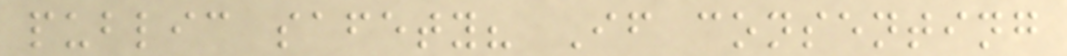public safety? If consenting
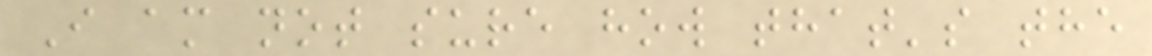I am not sure how that's the
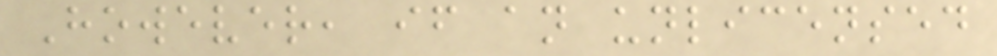However, if an unlicensed
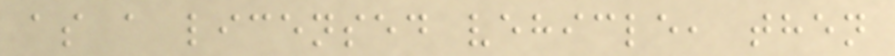as a licensed vehicle, then
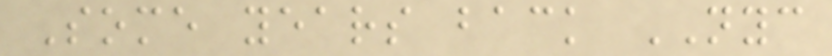Some years back NYC
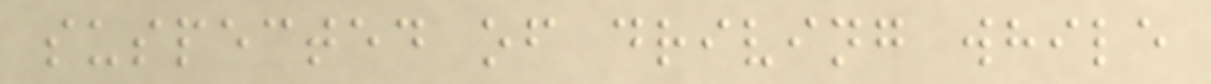suspected of driving while
